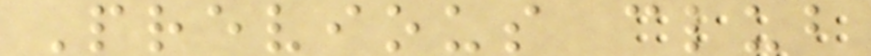Previous club
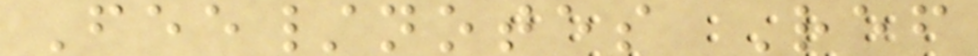Fee/notes Ref
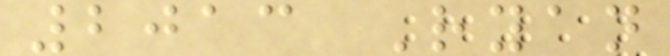2013 Ryan
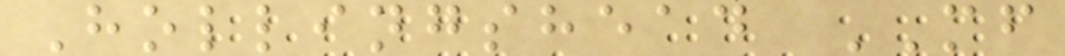Hollingshead MF
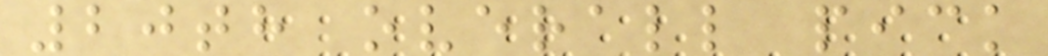20th overall pick
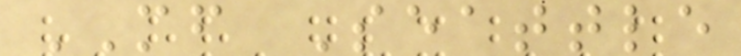MF Seattle
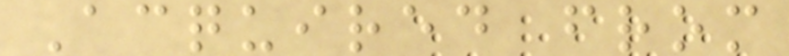Acquired from
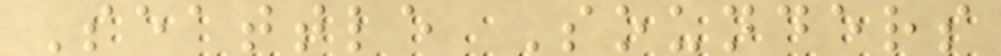Seattle Sounders
